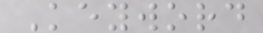Keyword
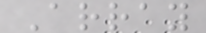Array
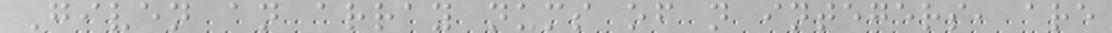Given an array nums of n integers, are
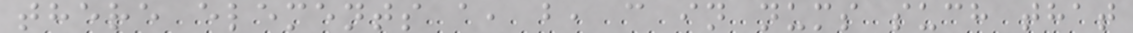there elements a, b, c in nums such that
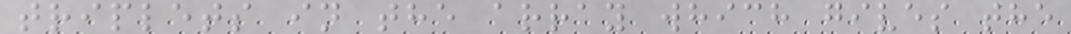triplets in the array which gives the
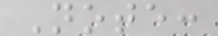Note:
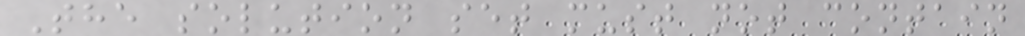The solution set must not contain
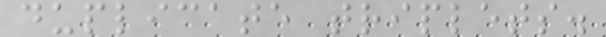duplicate triplets.
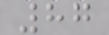87
